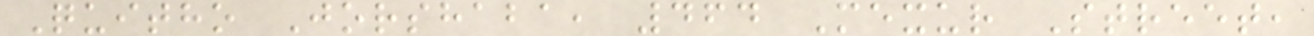Quitho Jorshaba, 464 Mexur Street,
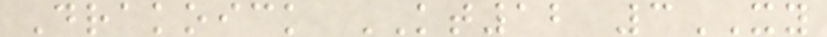Drakoick KT12 3XY
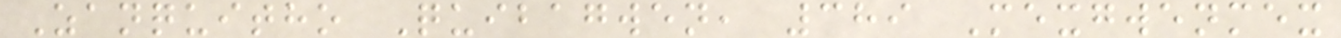Zanquitho Quibagwen, 389 Mexgwenmex
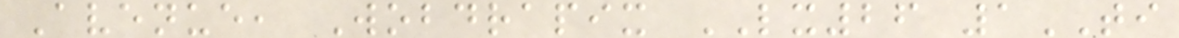Avenue, Wobdrapix LX26 1TI
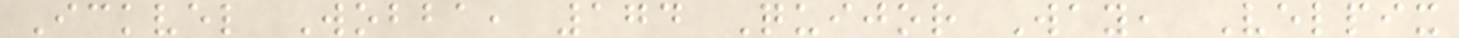Ickvel Wobba, 174 Quijor Way, Velpix
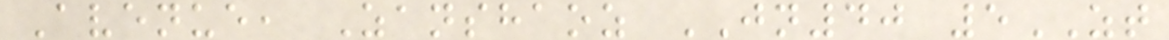Avenue, Zanshaoz JN40 5ZT
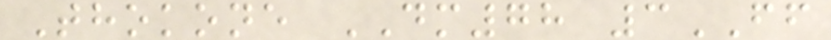Thokone DM78 3FF
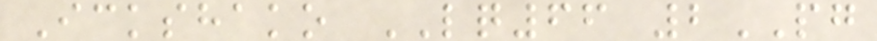Ickshako LQ66 2PG
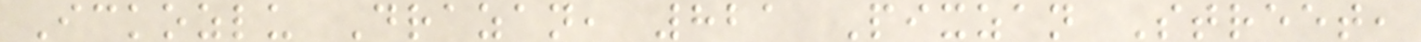Ickozlu Drazan, 821 Pixzan Street,
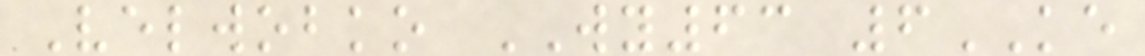Velwobko WY63 6KE
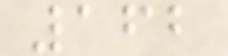162
